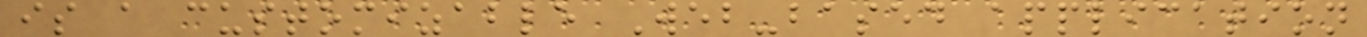is a customizable Web-based application
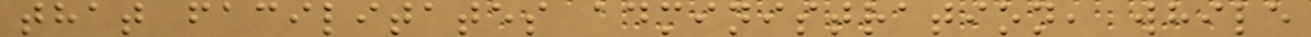that facilitates administration, while
